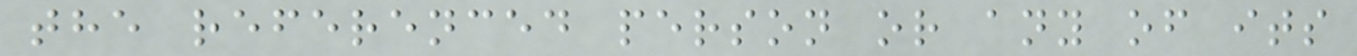the referenced person or any of its
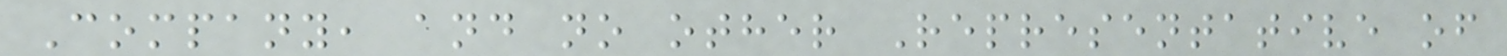Company, and no other Representative of
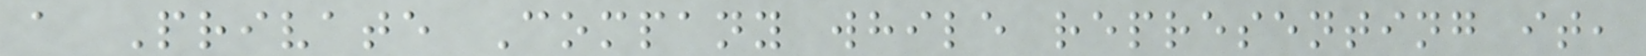a Private Company while representing it,
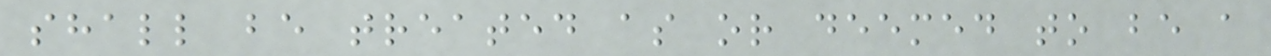shall be treated as or deemed to be a
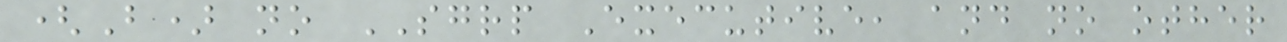(B) no SGRP Executive, and no other
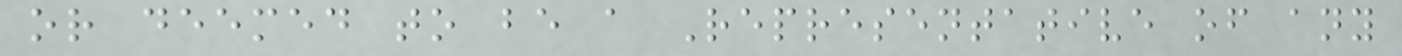or deemed to be a Representative of any
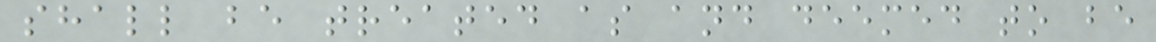shall be treated as and deemed to be
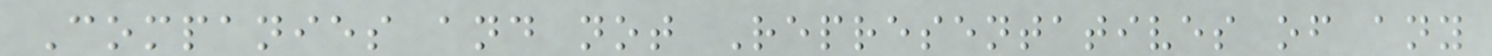Companies and not Representatives of any
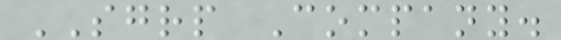SGRP Company.
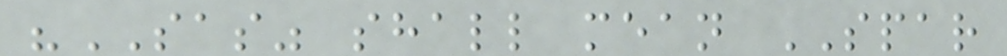"SAS" shall mean SPAR
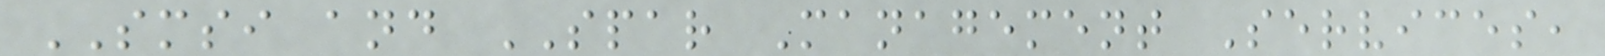SMSI and SPAR Management Services,
